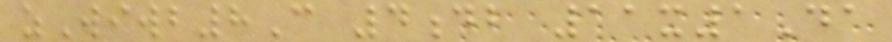zWiwb8C 4db 11x1Da
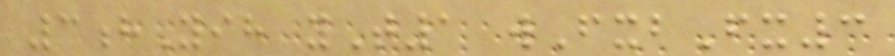3hYih yT1 wFxbFx3
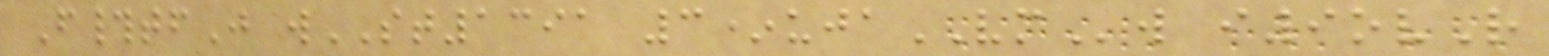F#tfJ wST1391 3*ujaVMw i9ovR
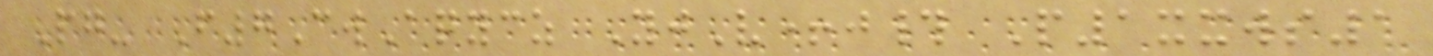Pg- F7CwAqycz YjV+j# P1xxws1
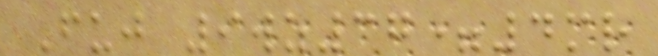Fuj 9wz37=4mr
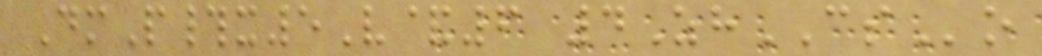DmP#x5V&6 4ZhCSo
